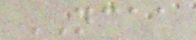NCAA
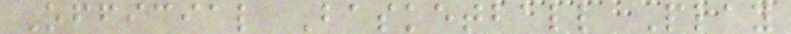Official Basketball Play
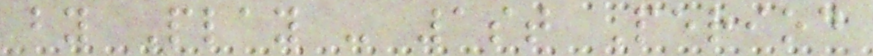by Play - 1st Period
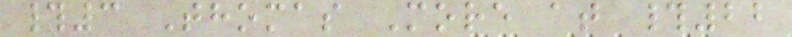#3 Thomas More at #22
